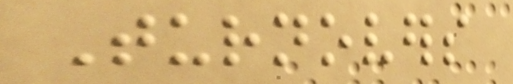Turnovers
